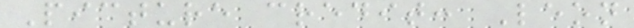Picture credit: Leon
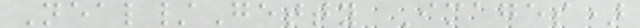Neal/Getty Images)
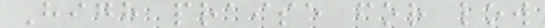High praise for low
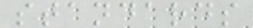standards
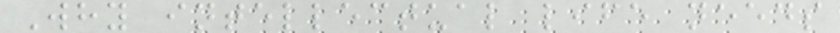Why intellectual life needs
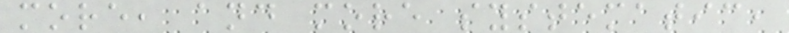more, and more systematic,
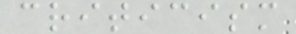criticism
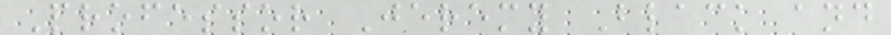Professor Jeremy Black and
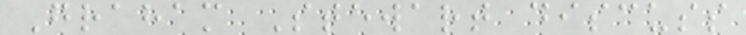Graham Stewart discuss
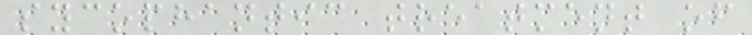sycophantic treatment of
